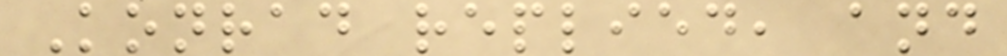Konrad replied, and
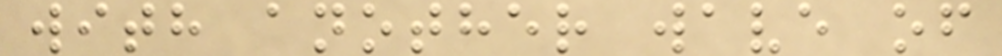with another wave of
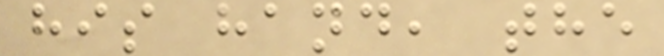his hand, the
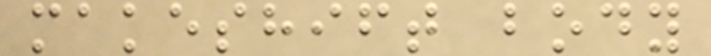makeshift body
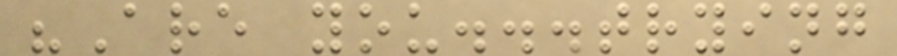"Are you...trying
